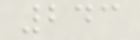243
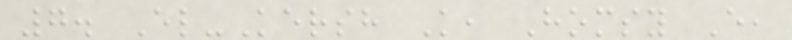7. El-Kersh K, Homsy E,
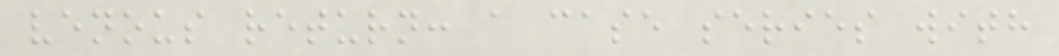venous return: a case series with
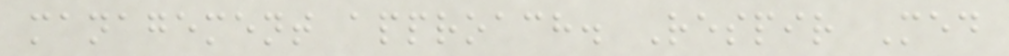management approach. Respir Med
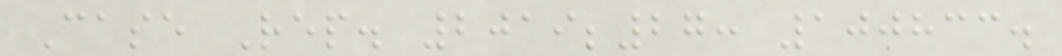Case Rep. 2019;27: 100833.
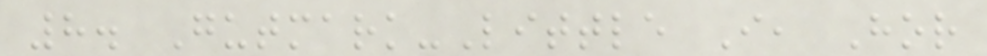8. Gutmark-Little I, Hor
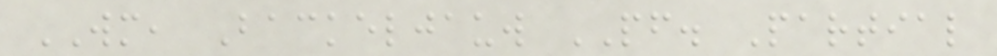WM, Backeljauw PF. Partial
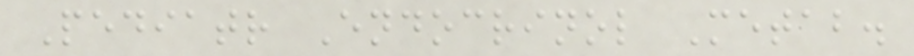Pediatr Endocrinol Metab.
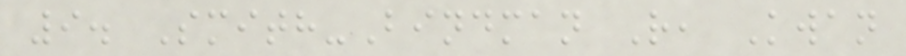9. Smith-Bindman R, Kwan
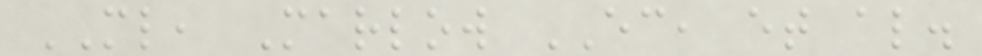ML, Marlow EC, et al.
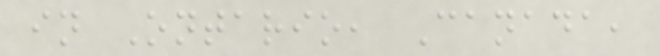in Ontario, Canada,
